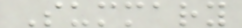Summary
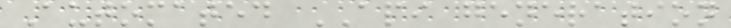Automated API generation
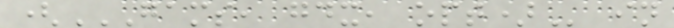(GAMS, GDX, OPT) in
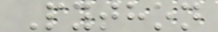Python
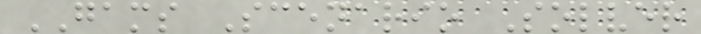GAMS Scenario Solver
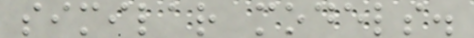similar models.
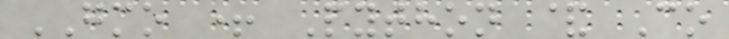GMO + Python & Co
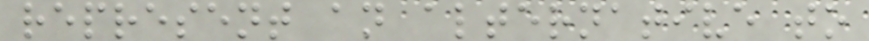represent an alternative to
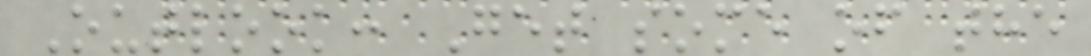Outlook: Get some of the
